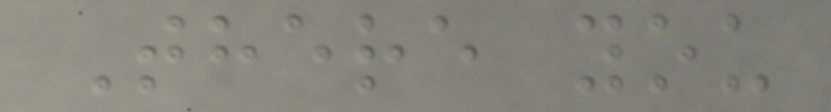There you
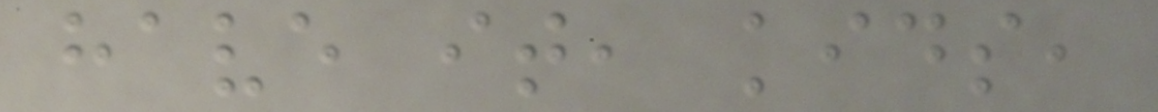have it, kids,
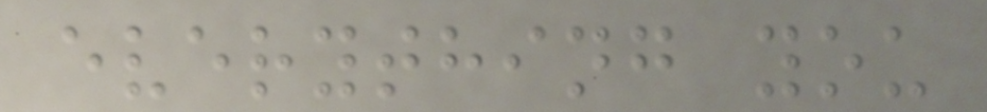everything you
